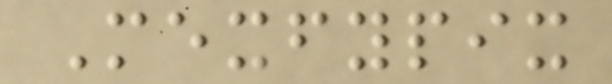Mexfypix
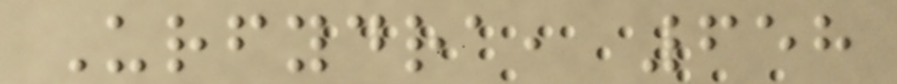Urfydra, 658
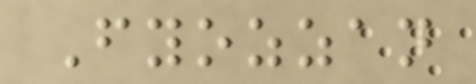Fyozzan
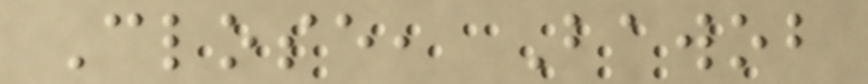Close, Bawob
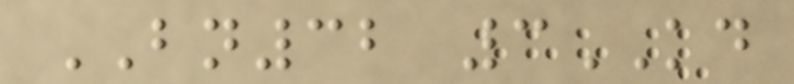BN32 3KD
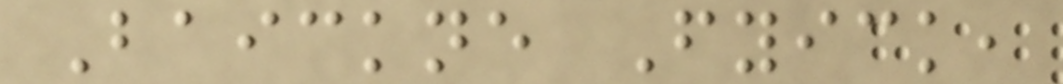Baickne Fyick,
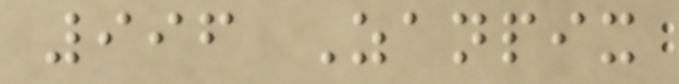996 Zanpix
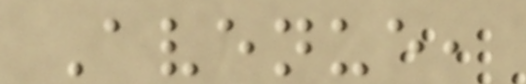Avenue,
